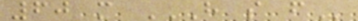60 m H S F
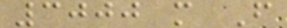3000 m F
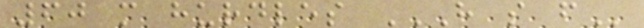60 m hurdles H S F
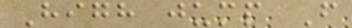High jump F
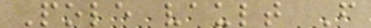Pole vault F
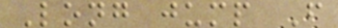Long jump F
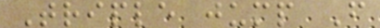Triple jump F
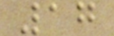17
